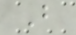B
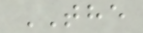THE
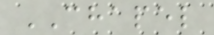CHAPEL
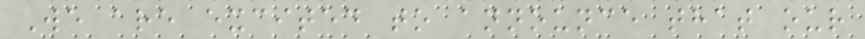We are excited to announce that our
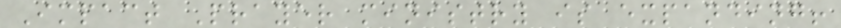Impact Prayer ministry is expanding!
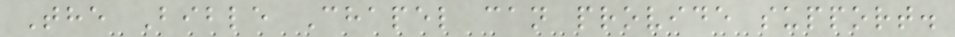The Bible Chapel can provide support.
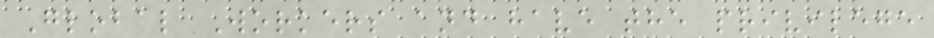Global Workers and have the privilege
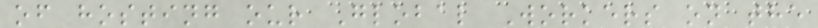of hosting our Global Workers on the
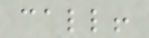call!
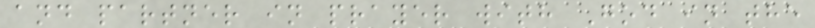and partner in prayer with God in the
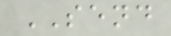SEND
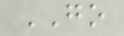GO
